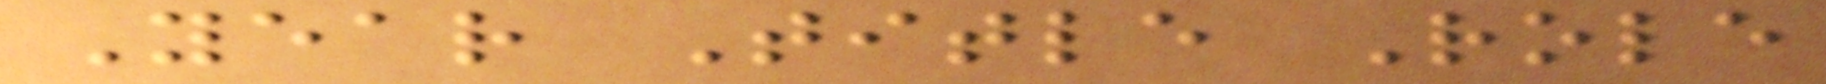Year Title Role
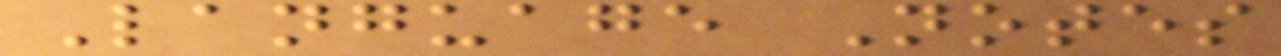Language Notes
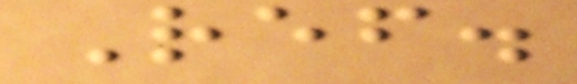Ref.
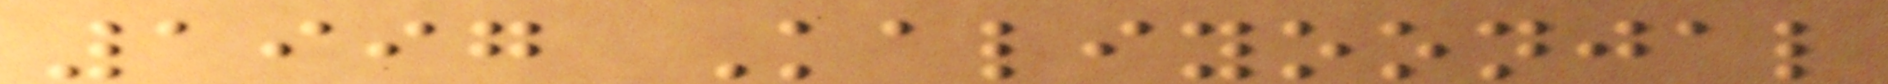1997 Kaliyoonjal
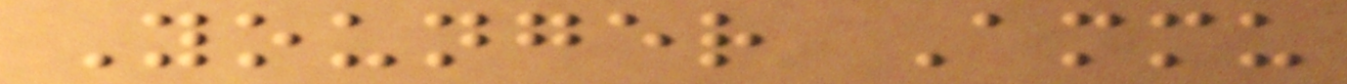Younger Ammu
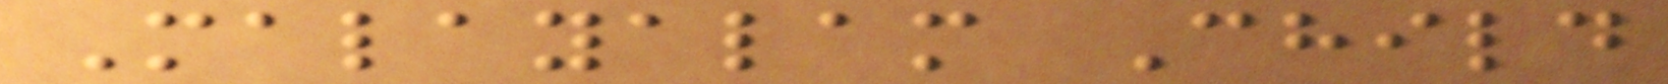Malayalam Child
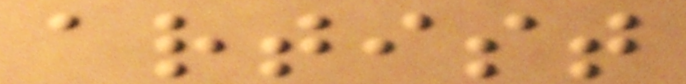artist
